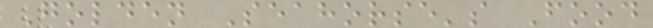Golden Seahorse's Food
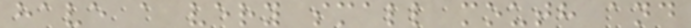have a very small mouth and
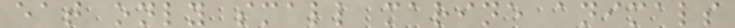eat only small marine animals
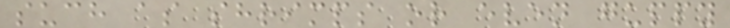such as shrimps or even guppy
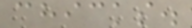chicks.
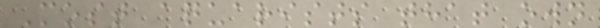Most aquarists that own
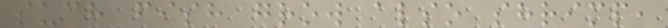such fish grow also shrimp,
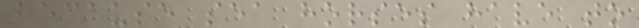because sea horses have to
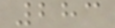283
